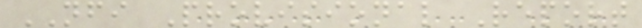NFI Provisional Report
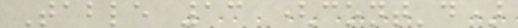Table 13 (cont'd)
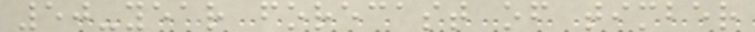50-year forecast of timber
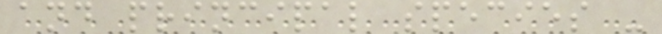and principal species -
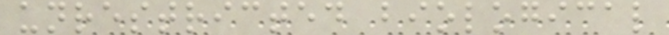unrestricted biological
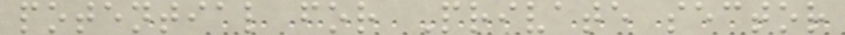potential for Private sector
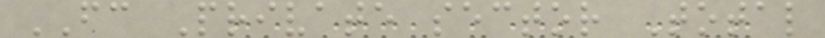FC Private sector Total
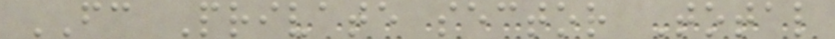FC Private sector Total
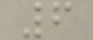6
